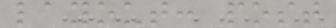layout: post
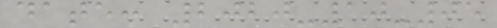date: 2020-10-05
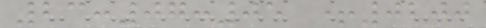23:07:05 +0200
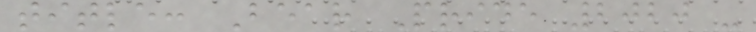title: Bear Pride 2020 -
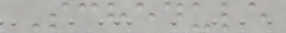Schedule
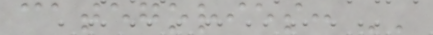categories: ''
